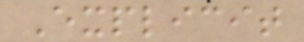Explicit
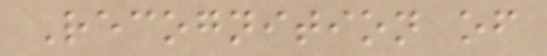Recognition of
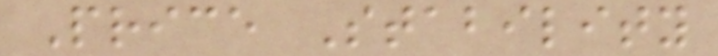Price Stability
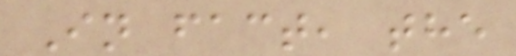In fact, the
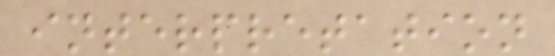interpretation
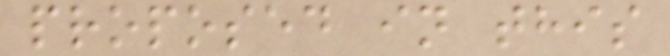proposed in this
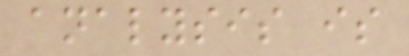analysis is
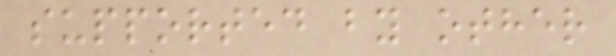supported by other
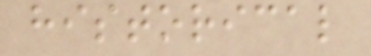historical
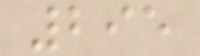295
